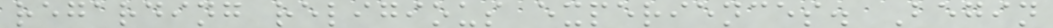regarding religious experiences. Begin
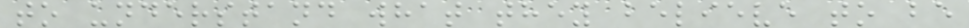to understand what they believe to be
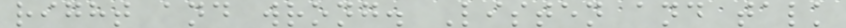right and wrong. Listen and talk
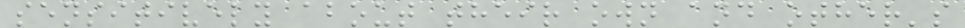sensitively about their own and other's
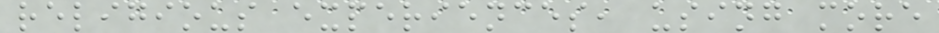religious experiences, using more
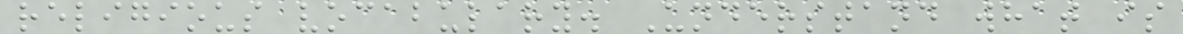religious vocabulary. Understand what is
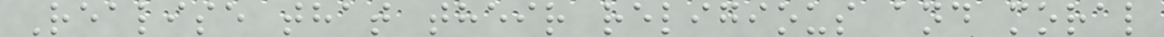Realise that their religious and moral
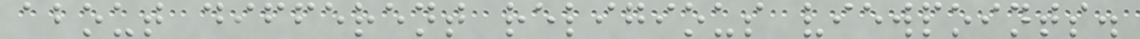about different religious viewpoints.
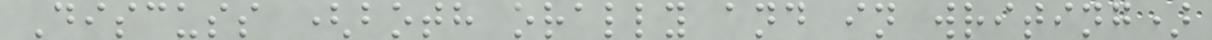Discuss (both orally and in writing)
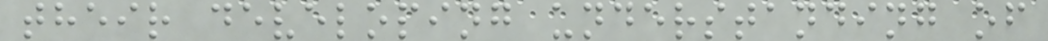their developing understanding of
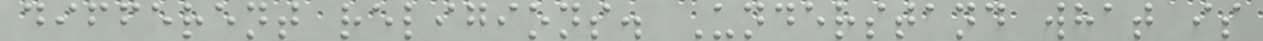different religions. Understand what is
